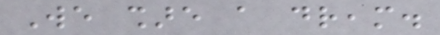We share a dream.
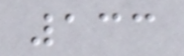133
